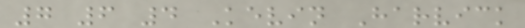7 6 4 Kevin Harvick
